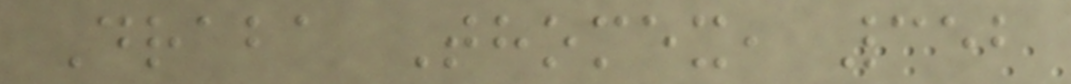Draba Thomex, 352
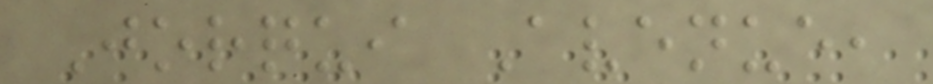Jorqui Avenue,
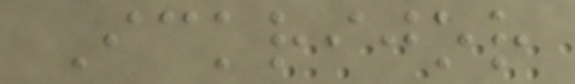Ickrijor
